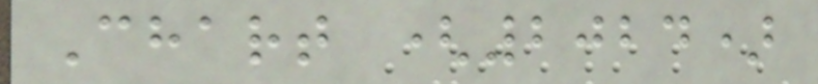Chart (2024)
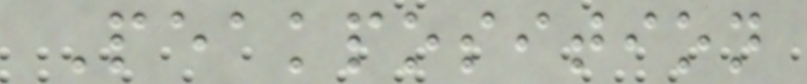Peakposition
